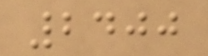2400
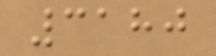3180
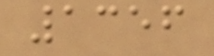1356
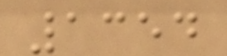1354
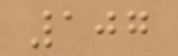107
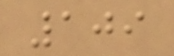109
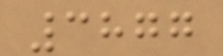3877
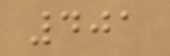401
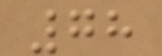78
